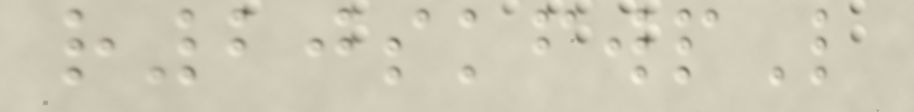r20skfwpL
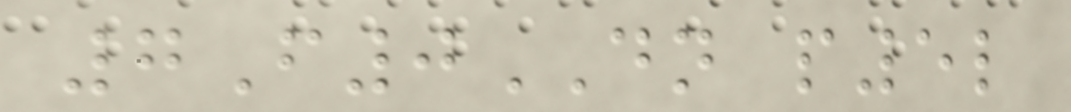7F0DN p5l
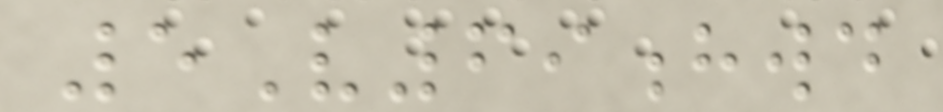5V69hwd
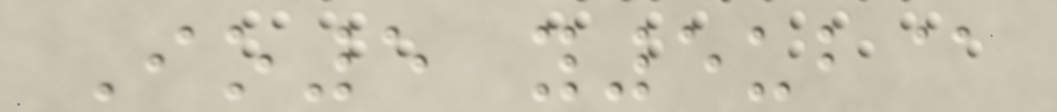Io5 y5ub@
